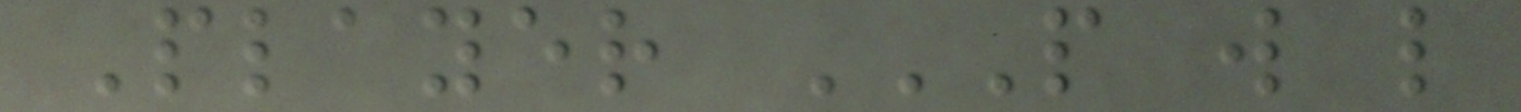Player P W L
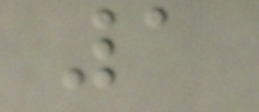1
